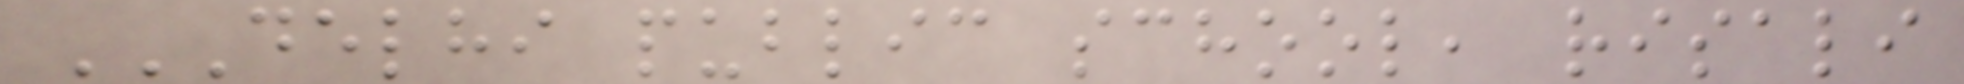DELHI PUBLIC SCHOOL, RISALI
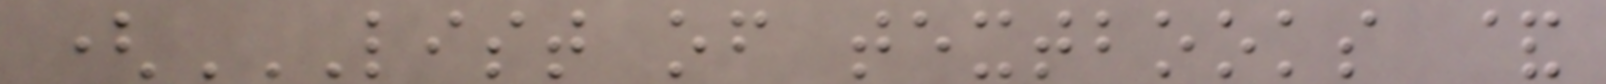(LIST OF TEXTBOOKS &
